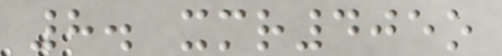8. xmr405o
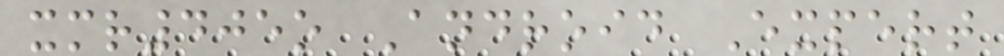xmr405o Android Expert
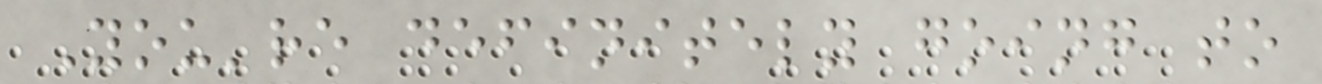You're definitely going to
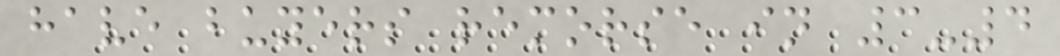have buyers remorse in 3-4
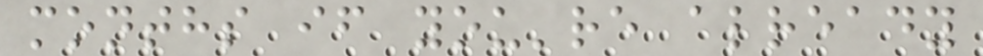months if you're already
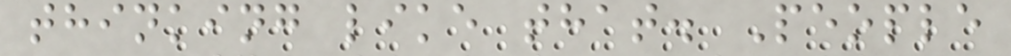thinking like that. People
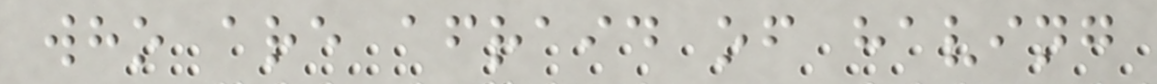who are afraid of having
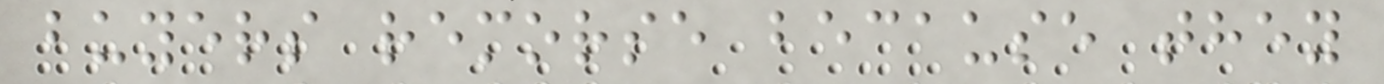buyers remorse because they
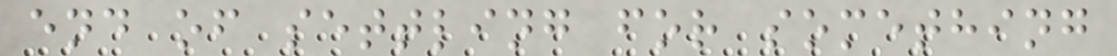end of settling for something
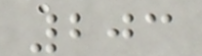203
